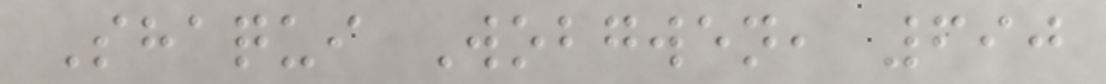Shaqui Wobgwen, 690
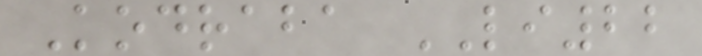Kodraba LI22
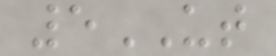5UT
